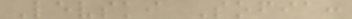Levski Sofia:
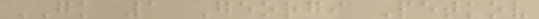GK 1 Georgi Petkov
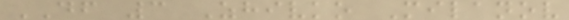DF 3 Zhivko Milanov
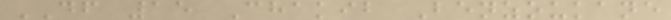DF 15 Chakib Benzoukane
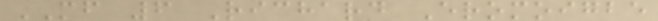MF 6 Richard Eromoigbe
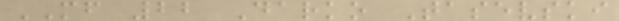MF 22 Darko Tasevski
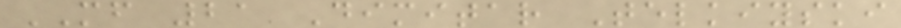MF 21 Dimitar Telkiyski
